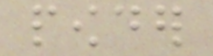powder
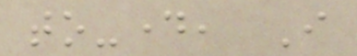to-day, I
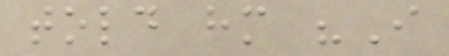told him "I
